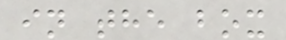in the box
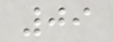09
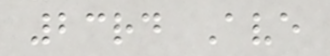23rd Ave
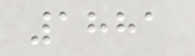1881
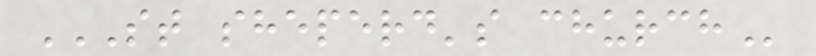ST SHEPERD'S CHURCH
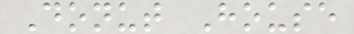Donut House
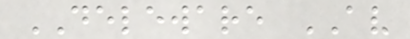DELEWARE AV
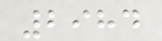2984
